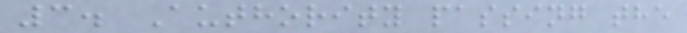3. Authority passing the
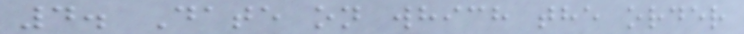4. Date on which the order
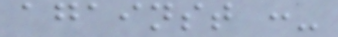against :-
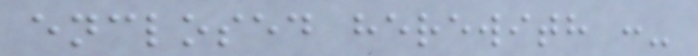enclosed herewith :-
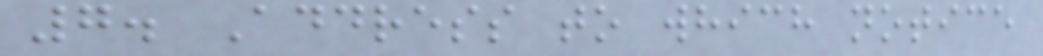7. Address to which notice
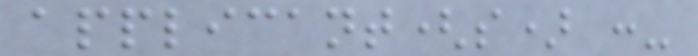applicant(s) :-
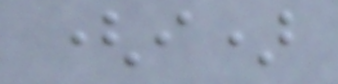(i)
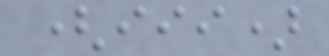(iii)
